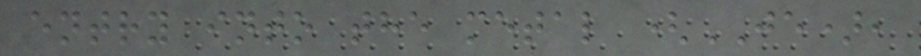entry into the metal (JE),
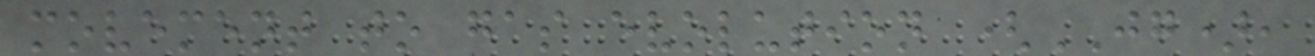movement to gas evolution (JG),
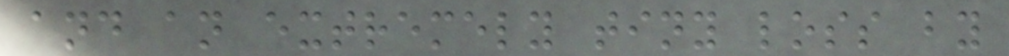and an extremely tiny loss by
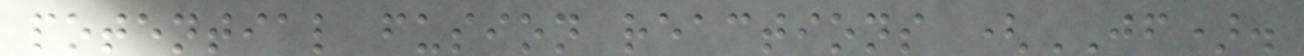potential fusion reactions (JF).
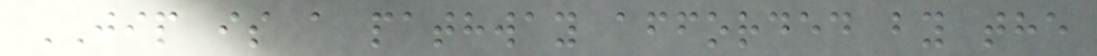JIP is a pathway afforded by the
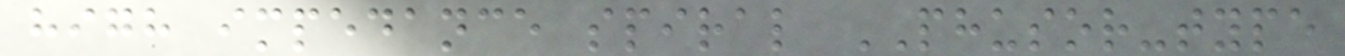high impedance spiral PHUSOR-type
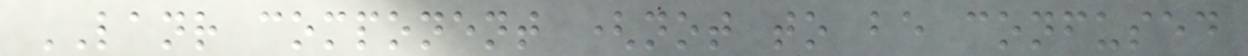LANR component (not to be confused
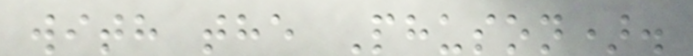with the Phuson).
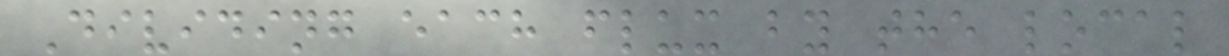Dividing each flux by the local
